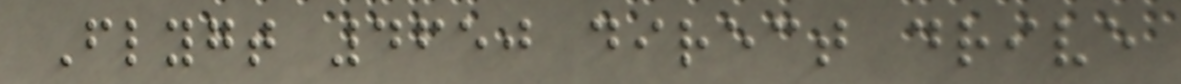Flygt 4650 direct drive
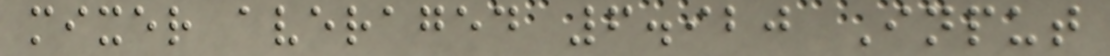mixer averaged 6.920 Input
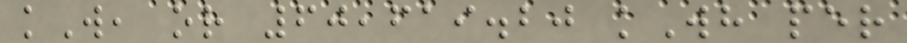kW, or 60,619.20 kWh per
